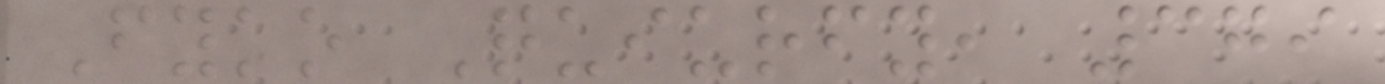Fyko Quiurfy, 379
